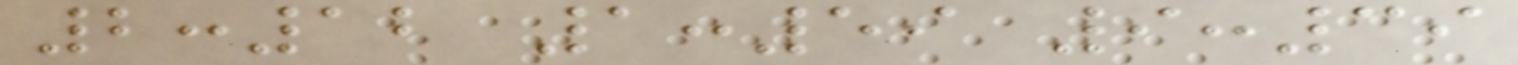2:12 1:59 9:39
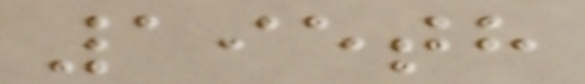195th
